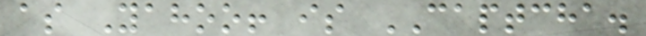as Yahoo! is CAPTCHA.
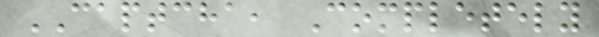CAPTCHA, Completely
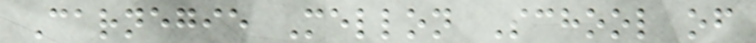Carnegie Mellon School of
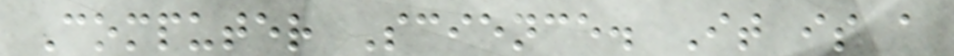Computer Science. It is a
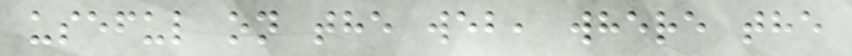useful on the web, where the
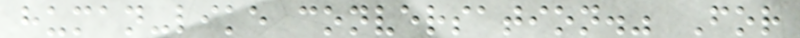human-like conversation." For
